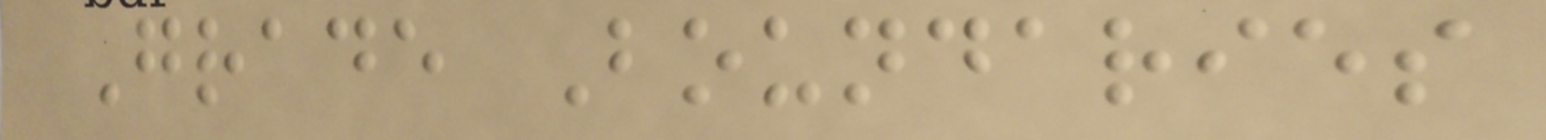Grade Boundaries
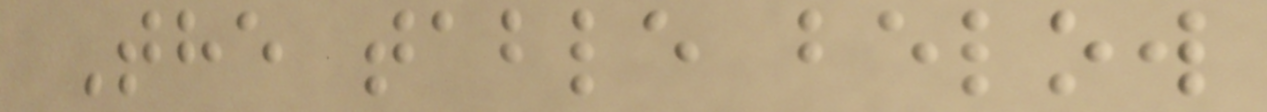The table below
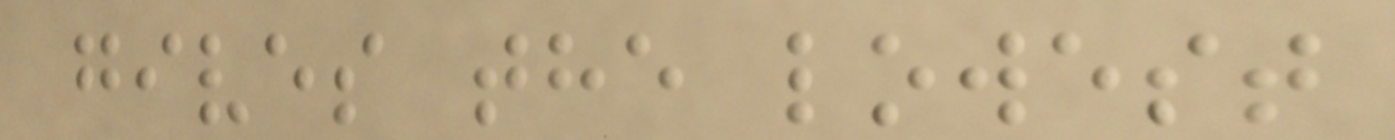gives the lowest
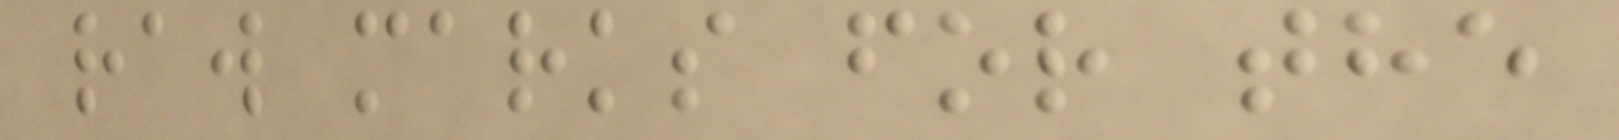raw marks for the
